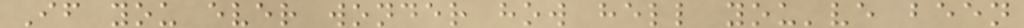If you ever wonder how hell you've been
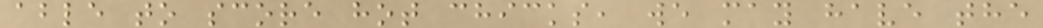able to score hot chicks, we may have the
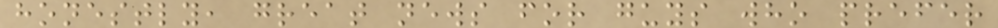honestly, great news for guys who prefer
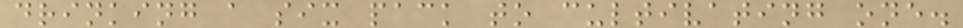drinking a six pack to cultivating one.
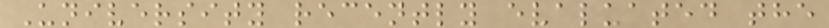University recently evaluated the
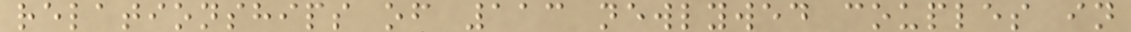relationships of 113 newlywed couples in
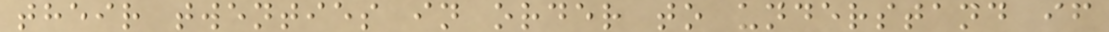their twenties in order to understand if
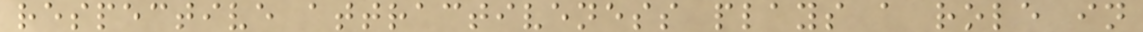respective attractiveness plays a role in
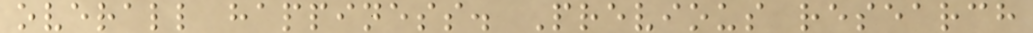overall happiness. Previous research
